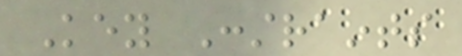Key Constraints
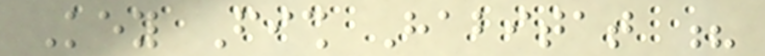Key Fish Habitat ?
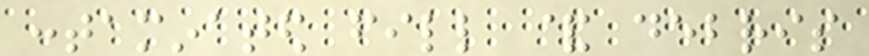contaminated fill & debris
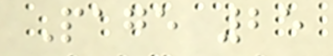Page 25
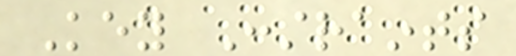Key Constraints
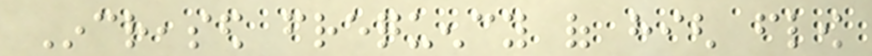Increased frequency of high flow
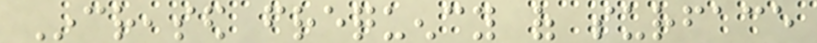Increased frequency of surface
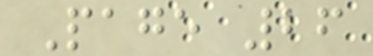Page 26
